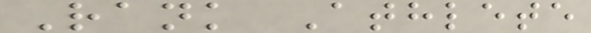Rank Athlete
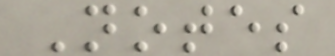Notes
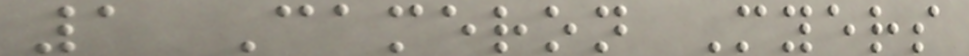1 Cameron Myers
